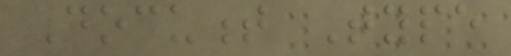Document Type
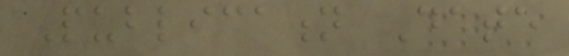Publication Date
